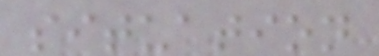situation
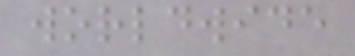worldwide
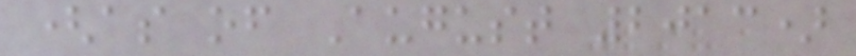(as of August 2013)
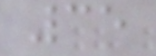35
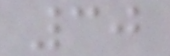30
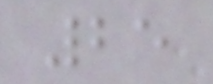25
